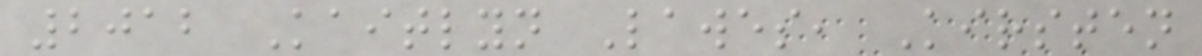2012 Kaitlyn Lawes, Kirsten
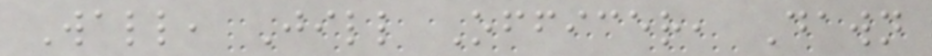Wall, Jill Officer, Dawn
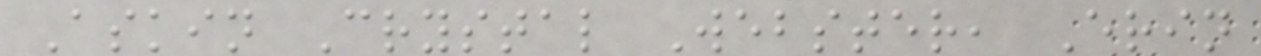Askin Crystal Webster, Erin
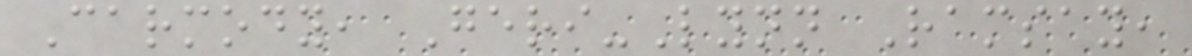Carmody, Geri-Lynn Ramsay,
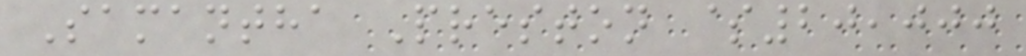Samantha Preston $20,000
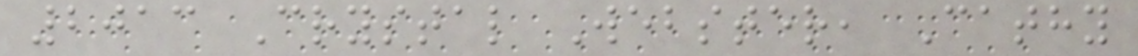2013 Crystal Webster, Cathy
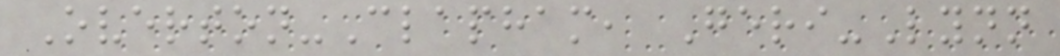Overton-Clapham, Geri-Lynn
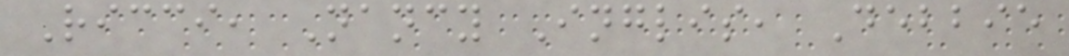Ricci, Nancy Inglis, Debbie
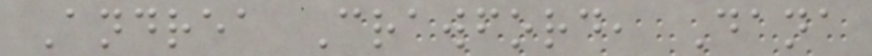Andrea Crawford, Dana
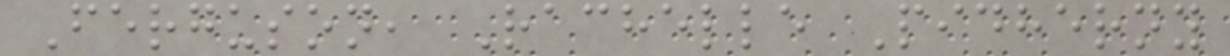Ferguson, Rachelle Pidherny
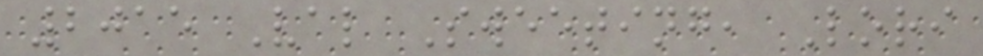2015 Val Sweeting, Lori
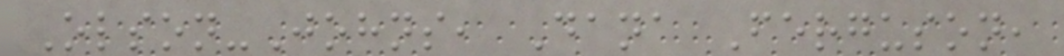Olson-Johns, Dana Ferguson,
